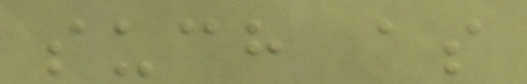such as
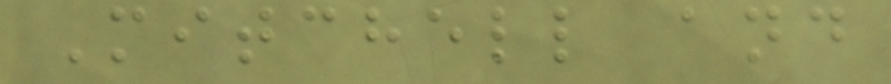Mitchell and
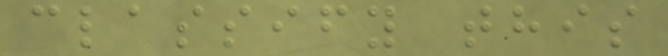classify this
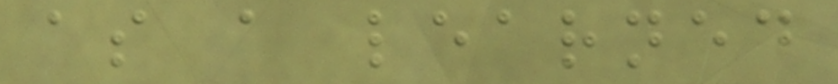as a learned
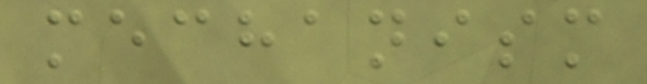mechanism
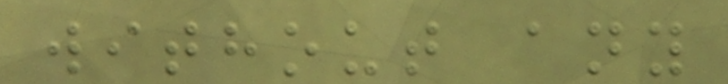without any
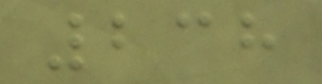238
